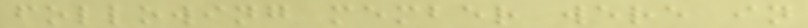following member were in
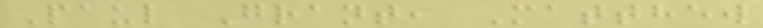Paul Grant, Matthew
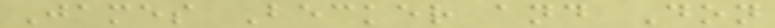James Becker and Don
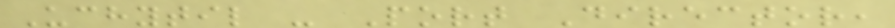Uchytil - Port Director,
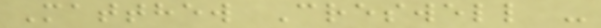Matthew Creswell -
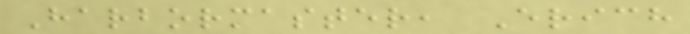Harbormaster, Erich
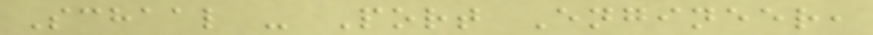Schaal - Port Engineer,
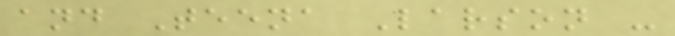and Teena Larson -
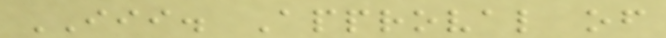III. Approval of
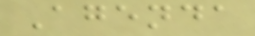Agenda
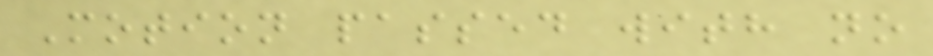Motion passed with no
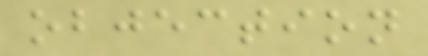objection
